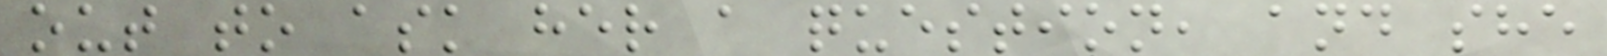out to ask her a question, and she
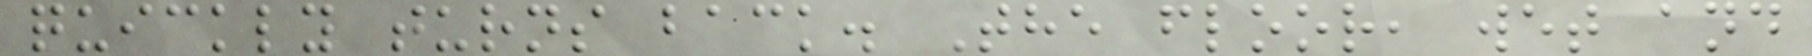quickly turns back. The floor, wet and
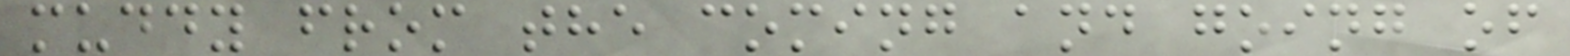muddy from the coming and going of
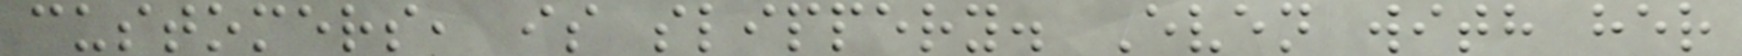customers, is slippery. Even with her
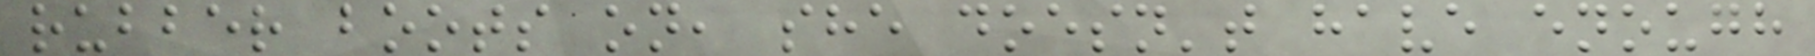rubber boots on, she doesn't have enough
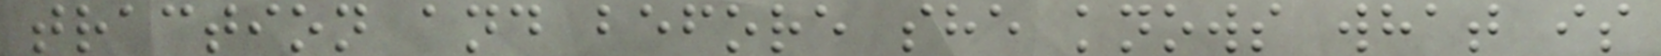traction and before she knows what is
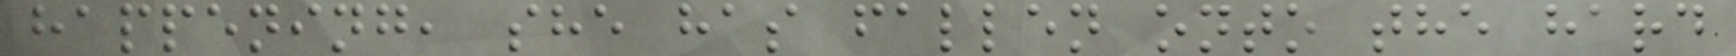happening, she has fallen onto the hard
